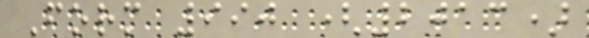Form 990 (2013)
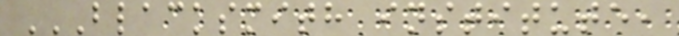BLACKSMITH INSTITUTE,
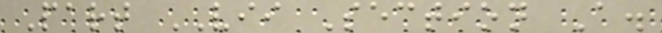Part VII Section A.
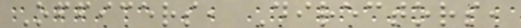Officers, Directors,
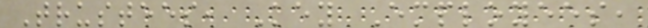Trustees, Key Employees,
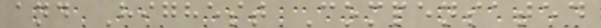and Highest Compensated
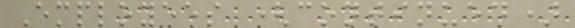Employees (continued)
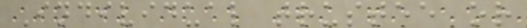Individual trustee or
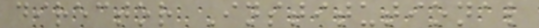director Institutional
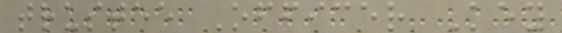trustee Officer Key
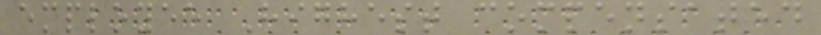employee Highest compensated
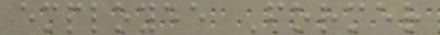employee Former
